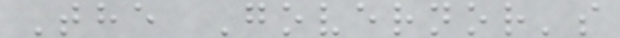The Governor's
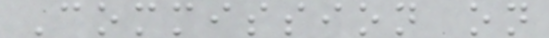Commission on
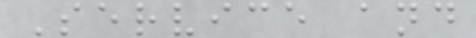Service and
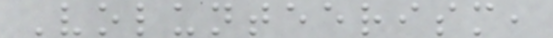Volunteerism,
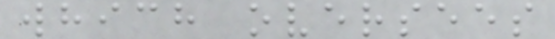which oversees
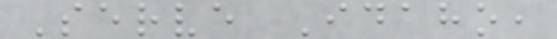Serve Idaho,
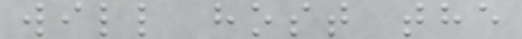will host the
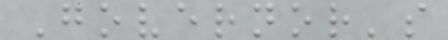Governor's
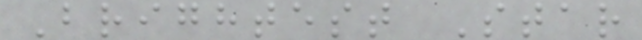Brightest Star
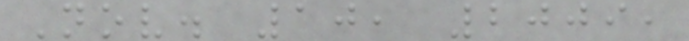Nov. 10, 2009,
